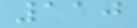110
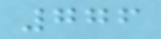776
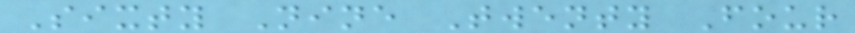Sixty Nine Twenty Four
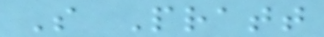S Pratt
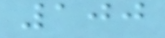100
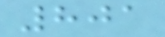801
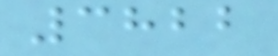3822
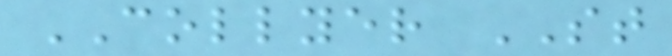COLLYER ST
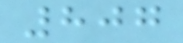807
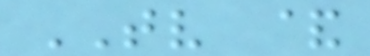TV &
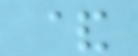&
